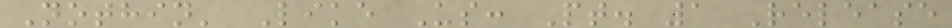Nothin' Like Us: Pt. 1 Release
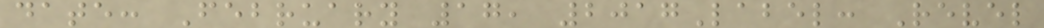date: February 17, 2017Label: Revel
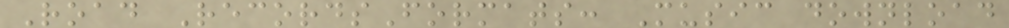Road RecordsFormats: Music download
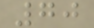70
